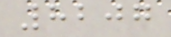8207
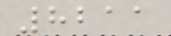8211
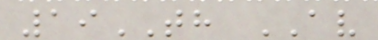19TH AV
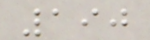190
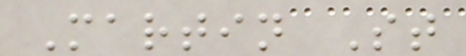Martin St
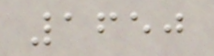1650
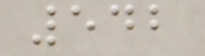542
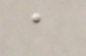a
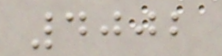4002
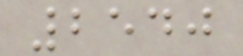2540
